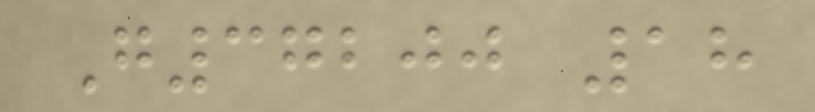G37200 18
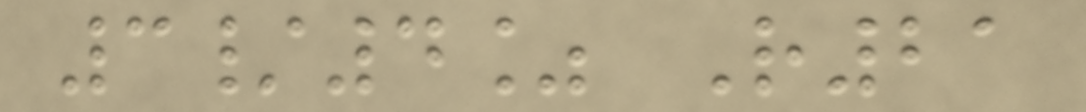3/4% R21
